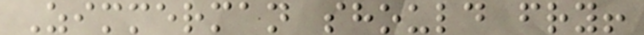Zimmerman should fry!
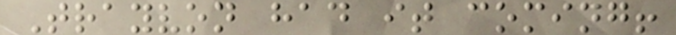Trayvon had it coming!
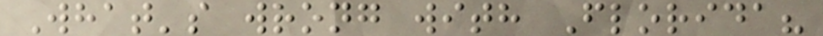What's wrong with Florida?
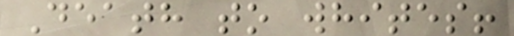Death to whites!
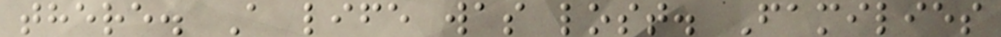there. A life was lost. Families
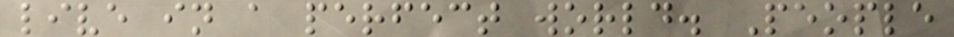live in a perfect world. People
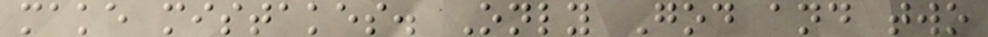make mistakes. Only God and two
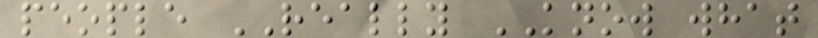people REALLY KNOW what
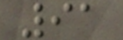91
